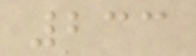233
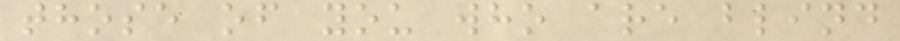those of you who are blind
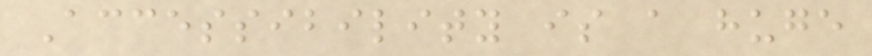Accessibility is a huge
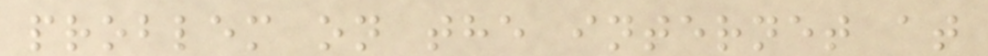problem on the internet at
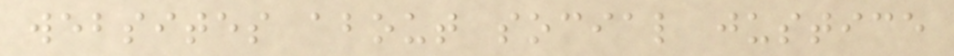websites about social justice
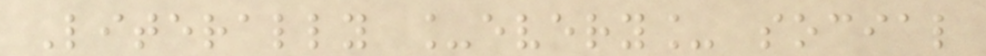Literally _every_ social
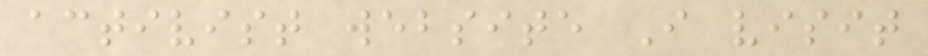activist website I visit
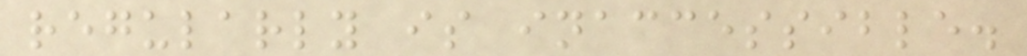regularly is inaccessible.
